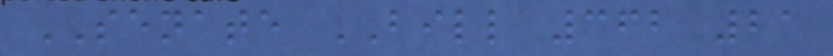SENATE BILL 362 21
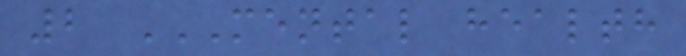2 MENTAL HEALTH
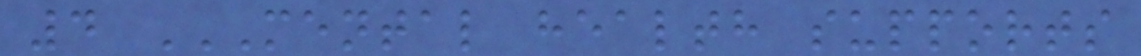4 MENTAL HEALTH SUPPORTS
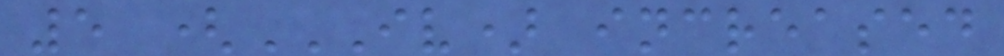5 (IV) INCREASED
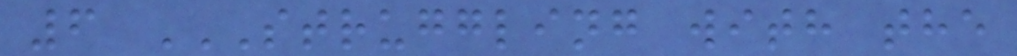6 STRUGGLING WITH THE
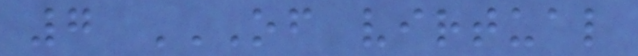7 OF VIRTUAL
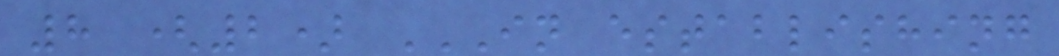8 (2) IN ESTABLISHING
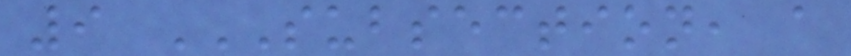9 SUBSECTION, A
